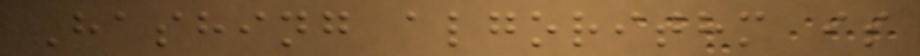Hashing algorithm is
